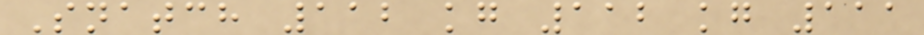Snatch 112 kg 112 kg 111
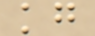kg
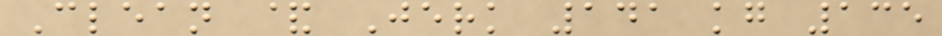Clean & Jerk 141 kg 135
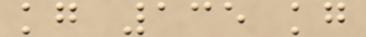kg 135 kg
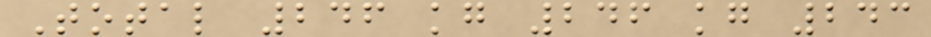Total 246 kg 246 kg 243
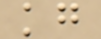kg
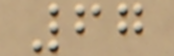67
